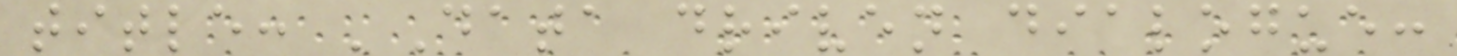title: 'Data driven dialogue:
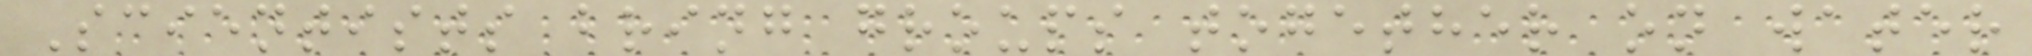Scientists bring groups together on water
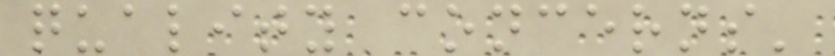quality concerns'
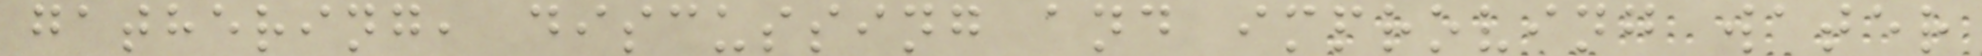gathering, discussing and improving water
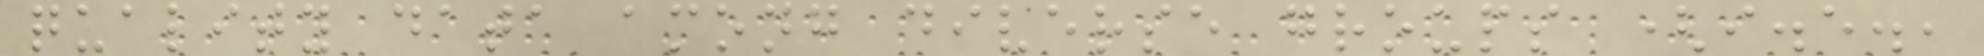quality data among diverse groups (i.e.,
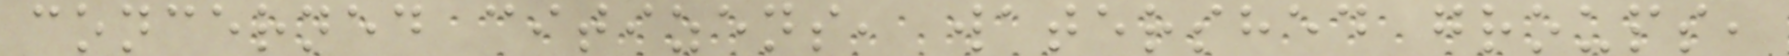concerned citizens, watershed groups,
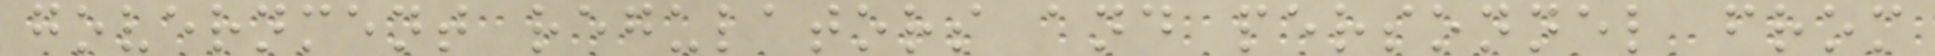government regulators and personnel from
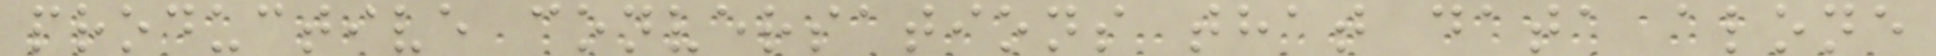productive conversations that data alone
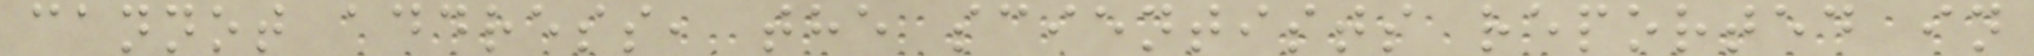cannot address, the scientists reported in
